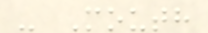- Mouth
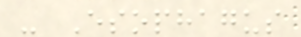- Esophagus
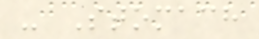- Stomach
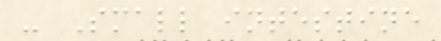- Small intestine
